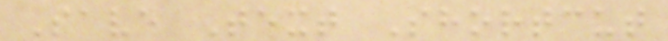Save Text Shortcut
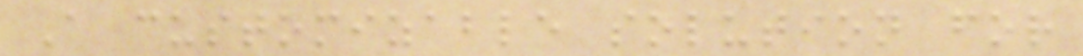A customizable solution for
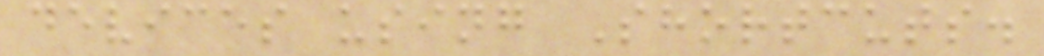devices using Shortcuts.
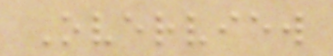Overview
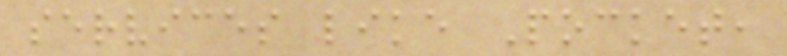services like Pocket,
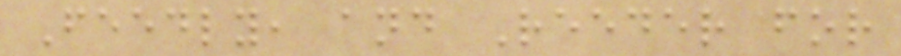Feedly, and Reeder for
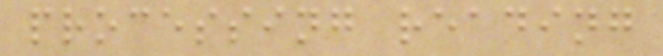processing reading
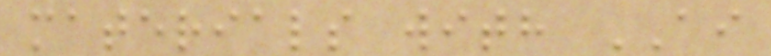materials with AI
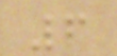6
